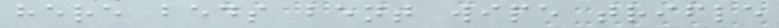here beds bent wipe trifle
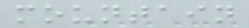mountain
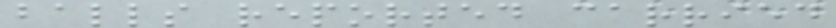balls reported carried
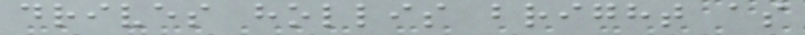drives hollis bright as
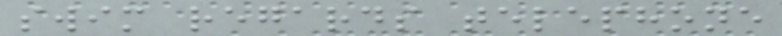swim regards telephone
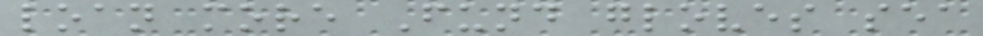loan more Fund gloves sea
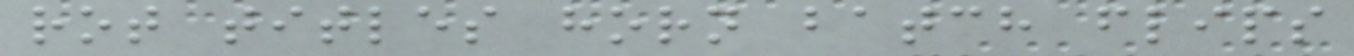rot titles horn batch flips
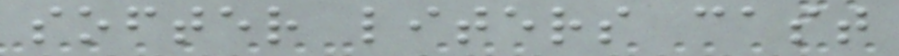softer liters cast
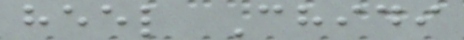heel Chidi
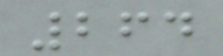264
